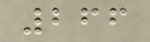266
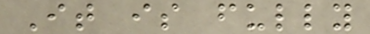It is fully
